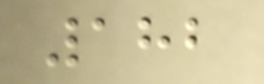182
